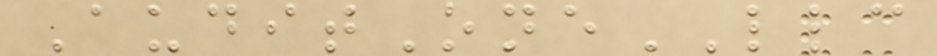AuditOneLLC
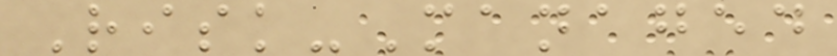Risk-Managed
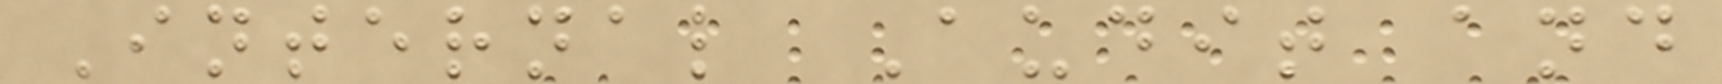Internal Audit and
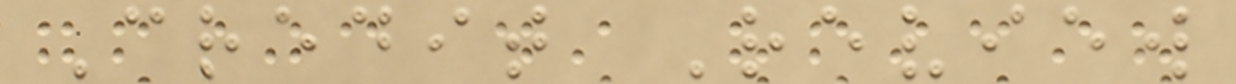Credit Review
